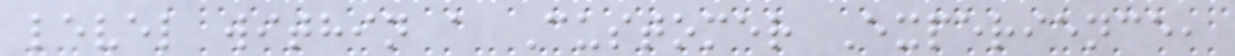level within a Customer Experience,
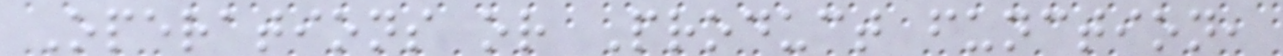Operations or Product function,
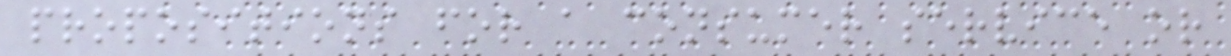propositions for a consumer service or
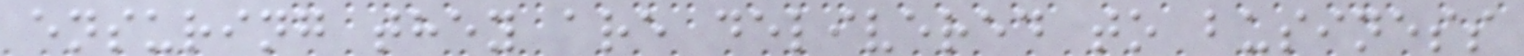ensuring they are delivered to business
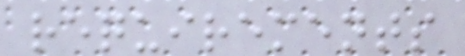requirements
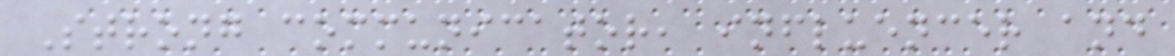Strong communicator, influencer and
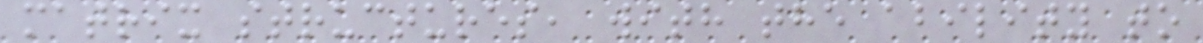matrix structures, with the ability to
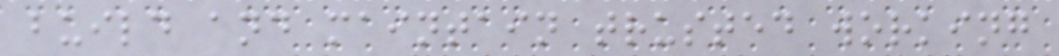build and maintain trusted working
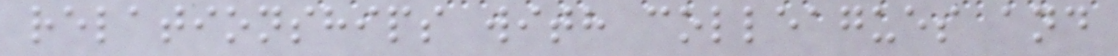relationships with colleagues and
